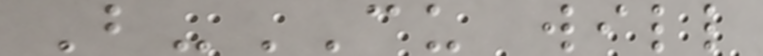B-CU will
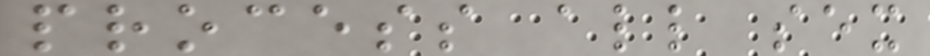process all sex
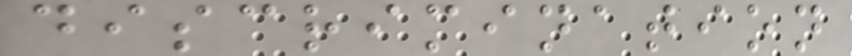discrimination
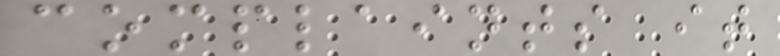complaints it
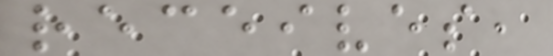receives,
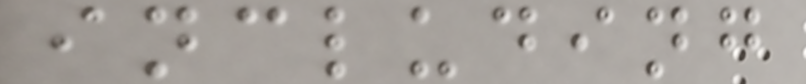including
